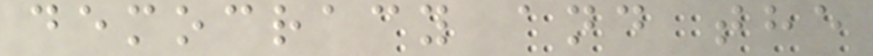democracy and the
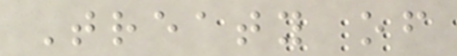Treaty of
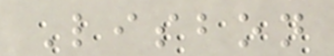Lisbon
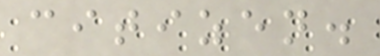citizen.
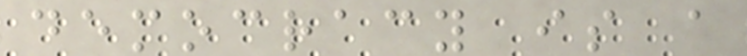democracy is a
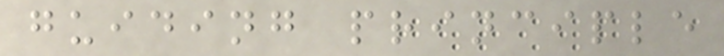guiding principle
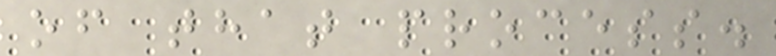of that process.
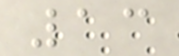13
